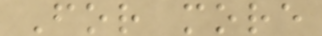For more
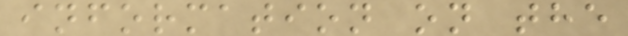information on the
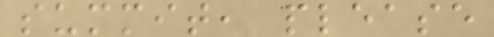summit, please
